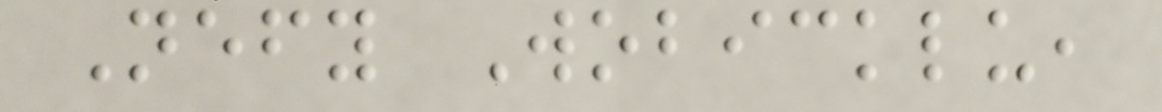Nefy Wobicklu,
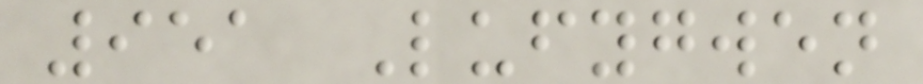951 Lufygwen
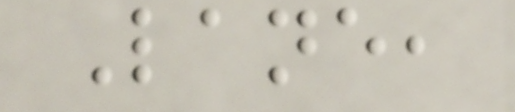Lane,
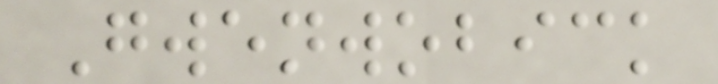Gwenwobick
